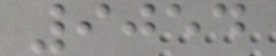9054
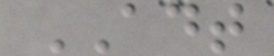ADT
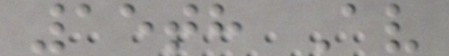15th Av
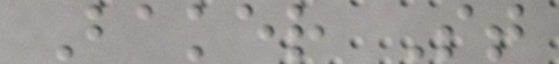Baker St
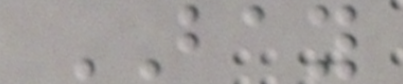BAY
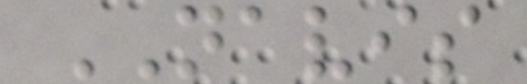NAVIS
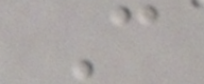C
